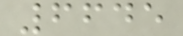6645
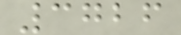3726
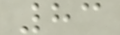83
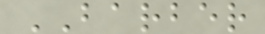BARBER
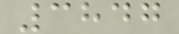3847
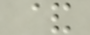&
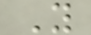Y
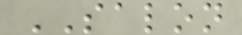SALON
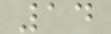14
